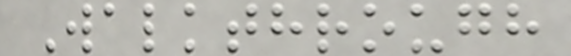Walkthrough
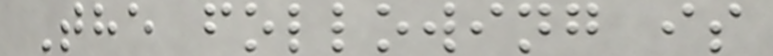The following is
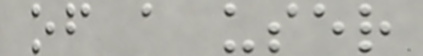of a user
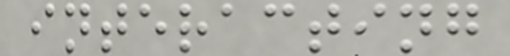interacting
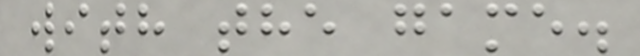with the game.
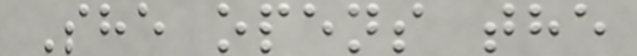She opens the
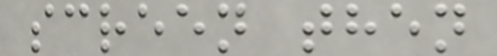screen then
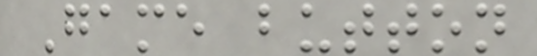Game button
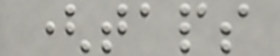(taps
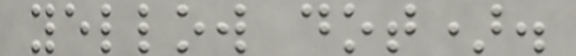yellow dot).
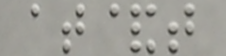at&t
